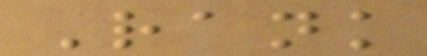Rank
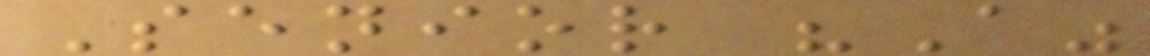Senior "A"
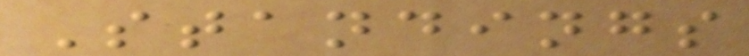Standings
